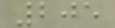205
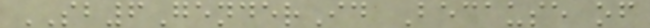SB6GenderId Because of
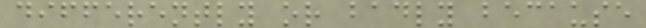differently or badly because
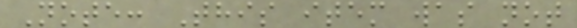Note: This item was not
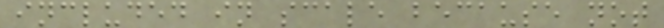included in scale because not
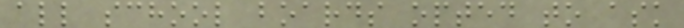all school boards opted to ask
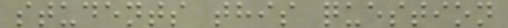students this question
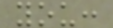you:
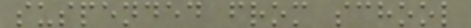suspended from school
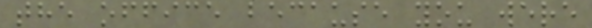the office because you were
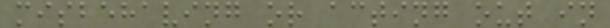misbehaving or acting out in
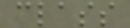class
